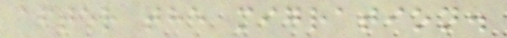after the migration.
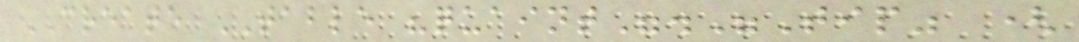CREATE TABLE "quaint"."Tip" (
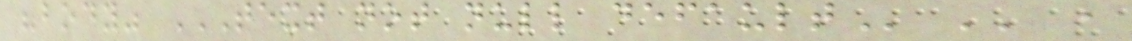"body" TEXT NOT NULL DEFAULT '' ,
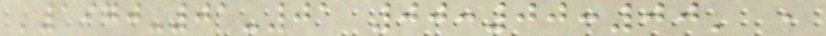'1970-01-01 00:00:00' ,
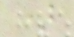)
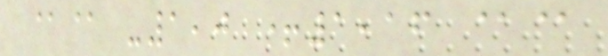@@ -1,0 +1,16 @@
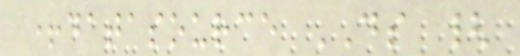+datasource DS {
